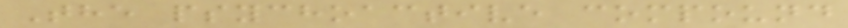The psychoactive compound
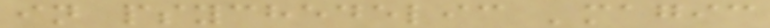in psychedelic 'magic
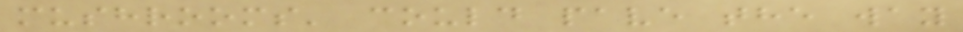mushrooms' could pave the way
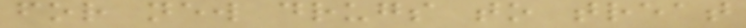for new drugs to treat
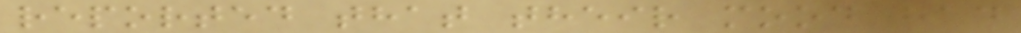reported that their mood had
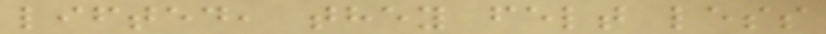lifted, they felt less
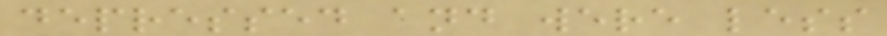depressed and were less
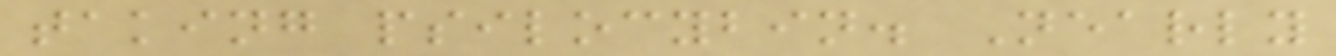taking psilocybin. Nearly
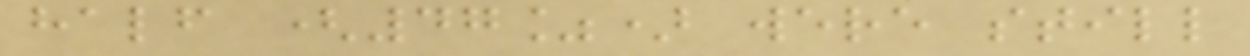half (47%) were still
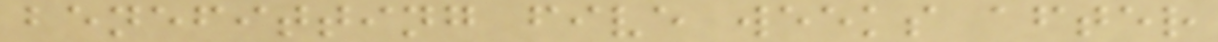benefitting five weeks after
